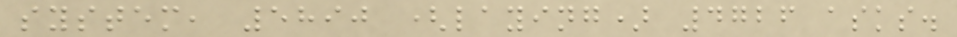system, 5890 (laying) 4726 asks.
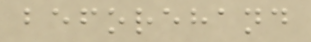beforehand
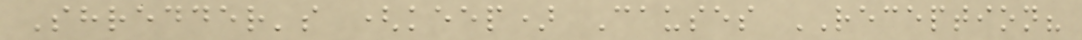Shredder's (keep) Causes RECEPTION?
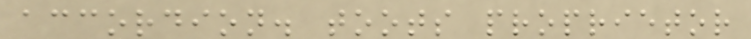accordion. toots proprietor
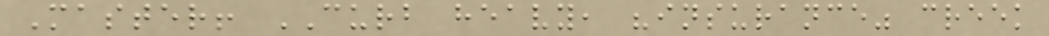Master! CURB heavy, "insurance" creek
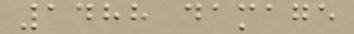1488 damage
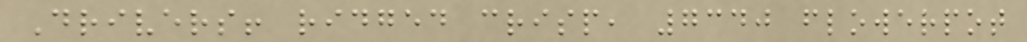Drivers! ridged crisp, 7340 flowerpot
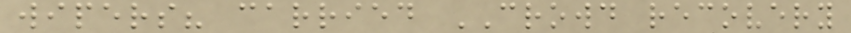wipers? carried CROWD recovery
